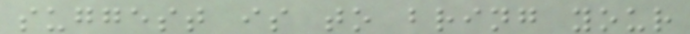suggest is to bring your
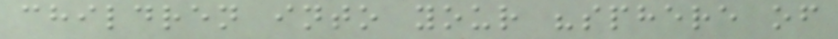children into your "sphere of
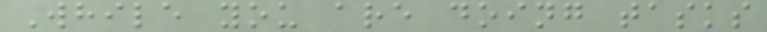While you are doing tasks
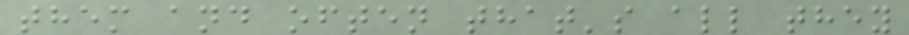them and often that's all they
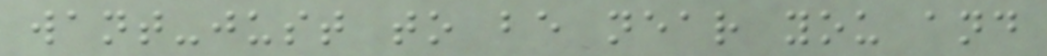want-just to be near you and
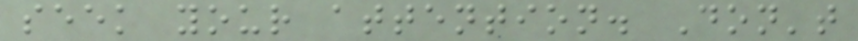seek your attention. Don't
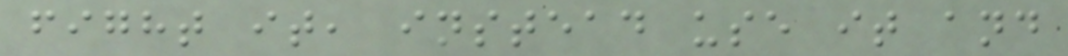fight it, instead use it and
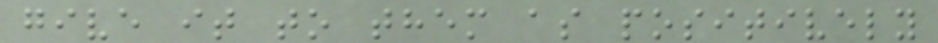give it to them as positively
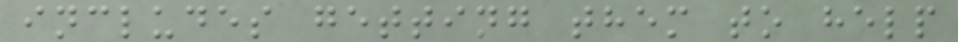includes getting them to help
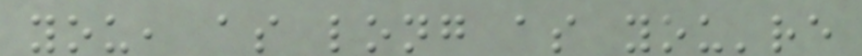you, as long as you're
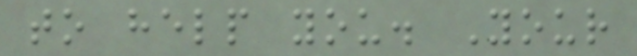to help you. Your
